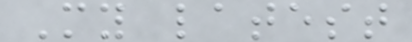My latest
